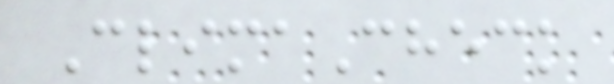ClimaCheck
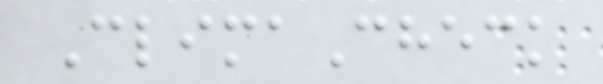ClimaCheck
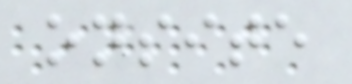onsite
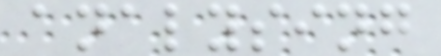analysing
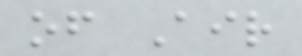of Air
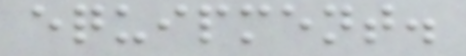equipment.
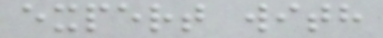expert with
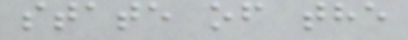state of the
